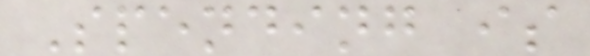Spending is
